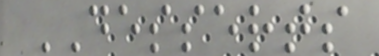DESSERTS
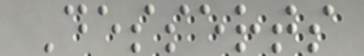Desserts
